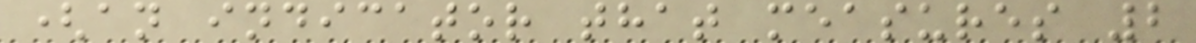(an indicator that measures 2
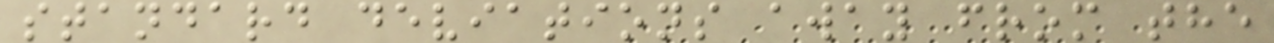standard deviations away from the
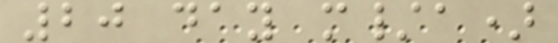20 day m/a)
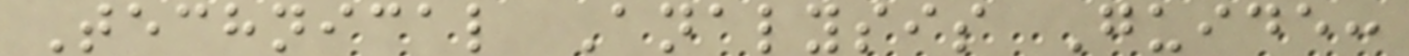Technical Analysis Guide:
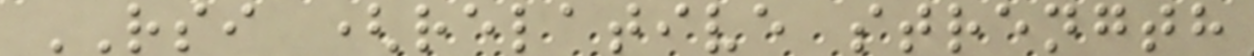RSI (relative strength
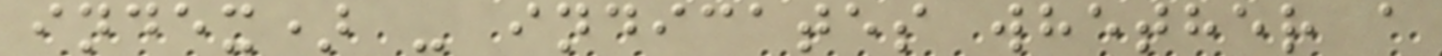index) - indicates whether a
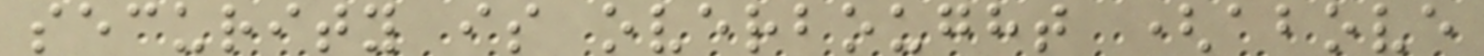security is overbought (above
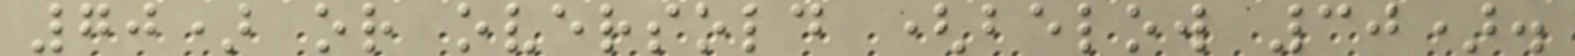70) or oversold (below 30).
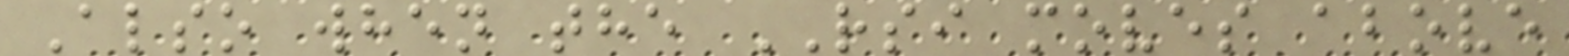Also when the RSI moves above
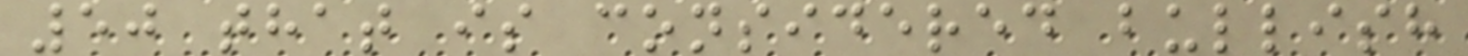50 that is considered bullish
